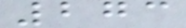273
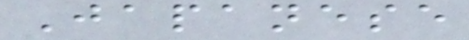Japanese
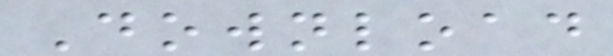Download
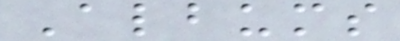Albums
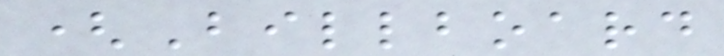(Billboard
